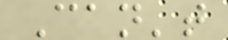Can't
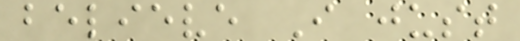believe I just
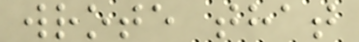wrote that
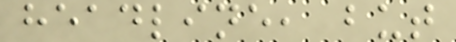headline, but
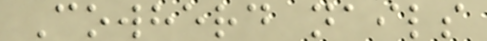Cowherd nails
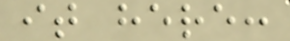it here:
